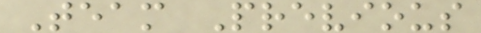Team Previous
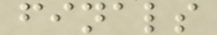finals
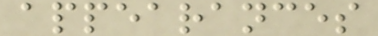appearances
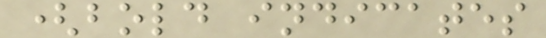(bold indicates
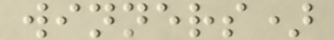winners)
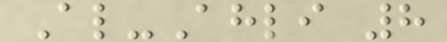Al-Ahli 8
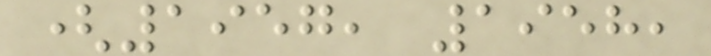(1957, 1958,
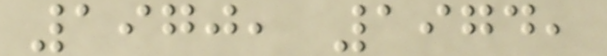1970, 1974,
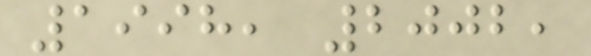1998, 2002,
